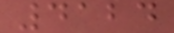4124
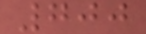700
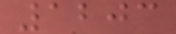1203
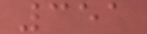351
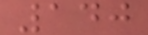140
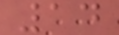14
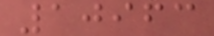10963
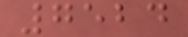7524
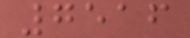7516
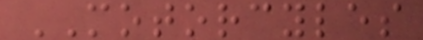MOTORCYLES
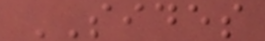SIDES
